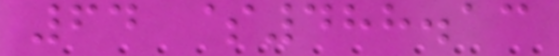64 $488.13
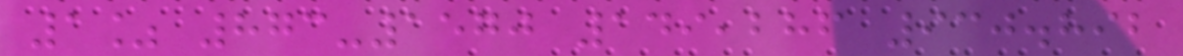1% 873-1570 149,286 930.892
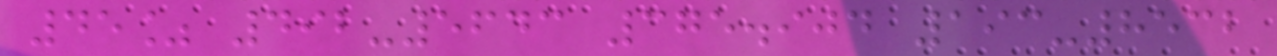45% 492-5643 375.904 193-8532
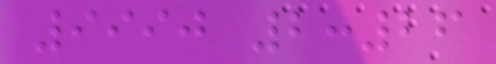9990 2:26
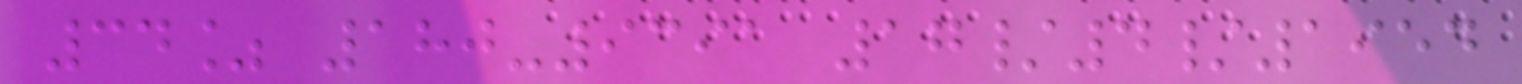34% 180-9391 17/4/1954
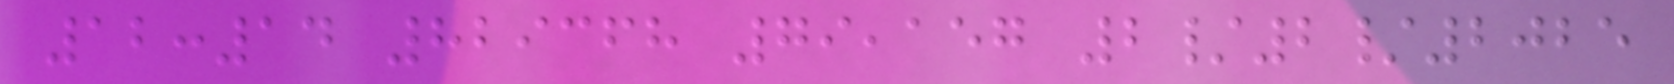12:14 829368 79,157 2/2/2025
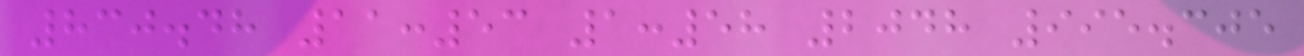830.48 11:53 1:58 2048 995.305
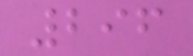296
